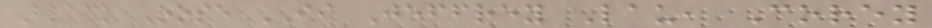Black Rose II Jeffrey Lau, Corey
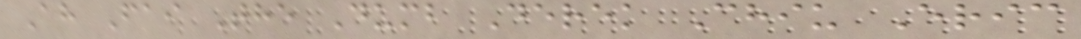Ah Fai The Dumb Derek Chiu Eric
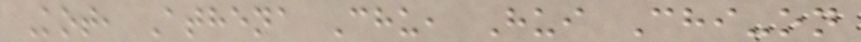Kot, Athena Chu, Hui Chi-on
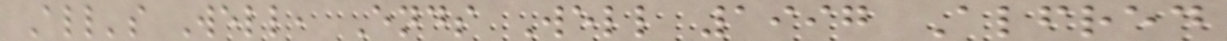All's Well, Ends Well 1997 Alfred
